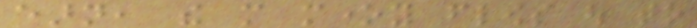earn, the more money flows out to
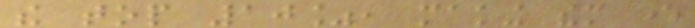the top 10%, making them ever
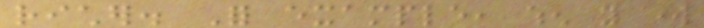richer. For example, when you work
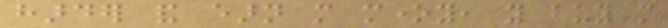harder and earn more money, you buy more
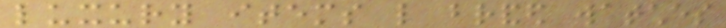luxury items like branded watches
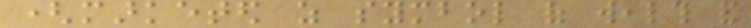(marketed as symbol of wealth and
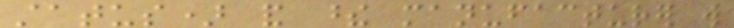status) and these manufacturer will
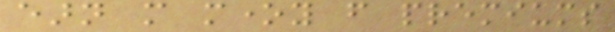earn more money from premiums
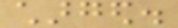charged.
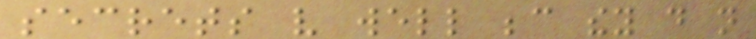secrets very well because they do not
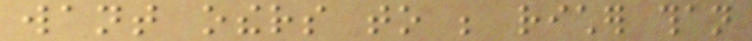want others to be richer than
